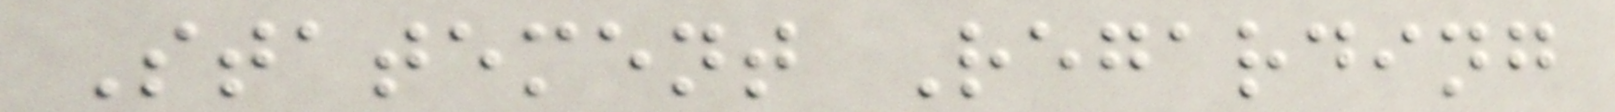Statement Regarding
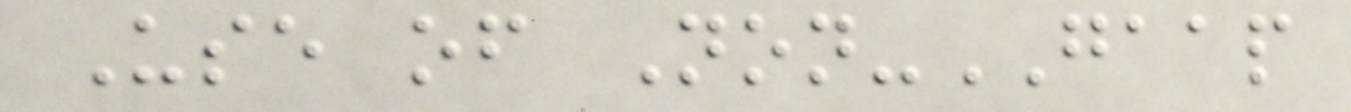Use of Non-GAAP
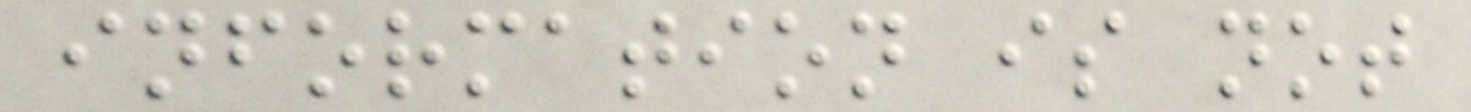information is not
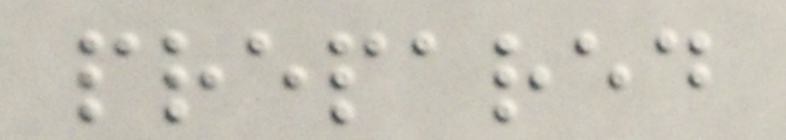prepared
